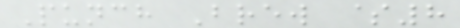Punch Brew $8
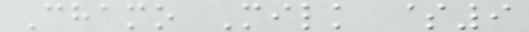Chamo Milk $9
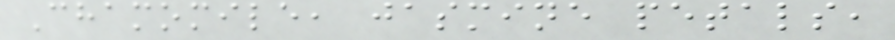Chamomile, jasmine petals,
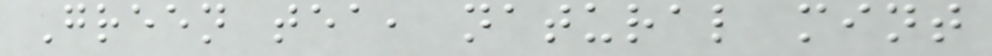Green tea, natural mint
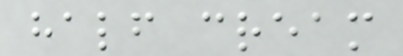half cream
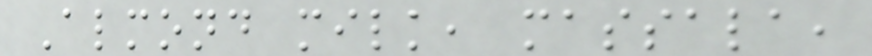Almond milk, massala,
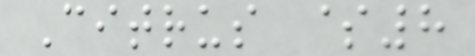Citrus $8
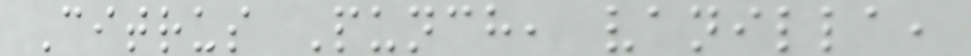Citrus Punch, vanilla,
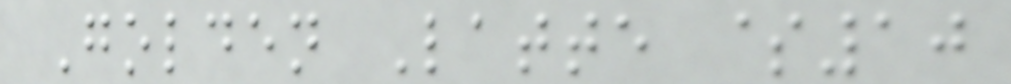Golden Latte $10
